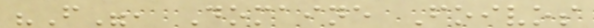"F", Domaine Foivos
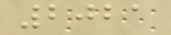2021
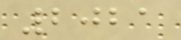2021
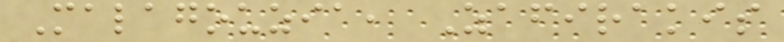Malagouzia, Zafirakis
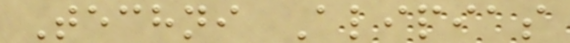Techni Alipias
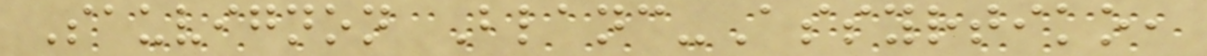Sauvignon Blanc-Assyrtiko,
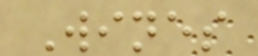Wines
